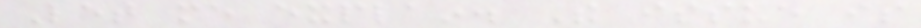Let me explain. The issue is
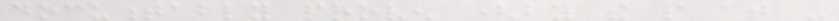documentably proven (by the people at -
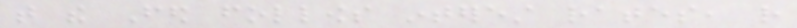that the Fed follows interest rates, rather
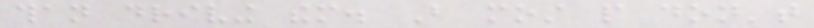than driving them. But most people don't
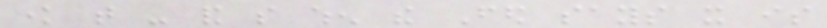know that - and so when the Fed says it is
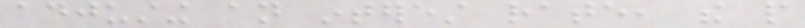adjusting an interest rate, the people
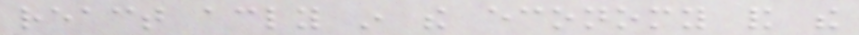react accordingly in the economy and the
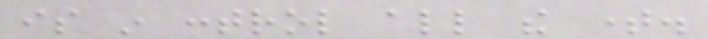is in control all the time.
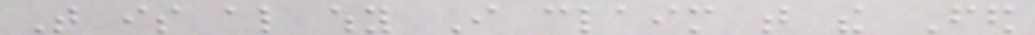That is also why I claim that the Fed
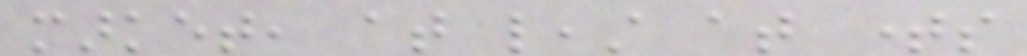market, at least at times
